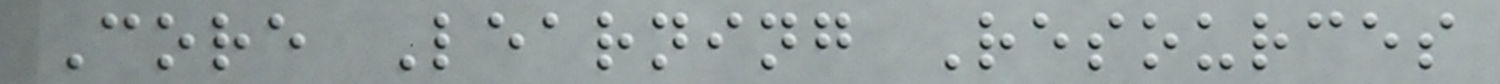Core Learning Resources
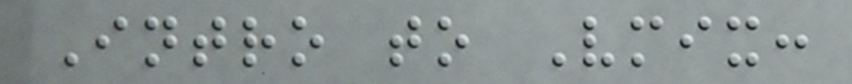Intro to Vmix:
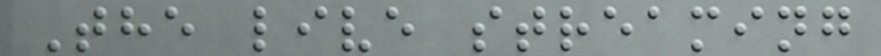The live streaming
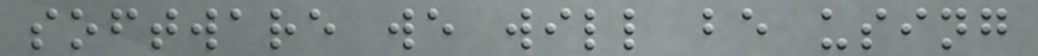software we will be using
